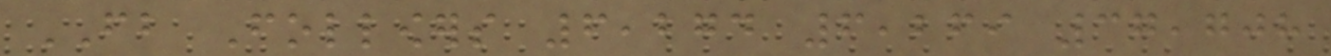FB Followers 6,274 6,269 37,708
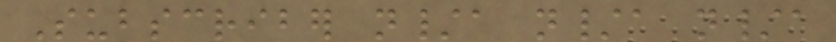Subscriber n/a n/a n/a
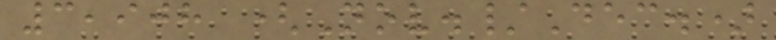3,908 (Nov./Dec.)
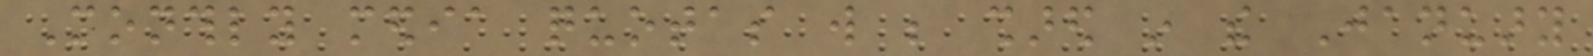Monthly media quotas will be shared in the January
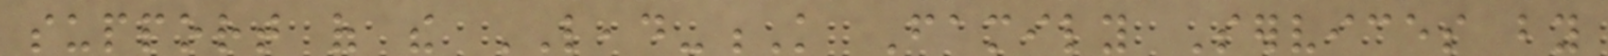support of the LEAD-K Family Services by
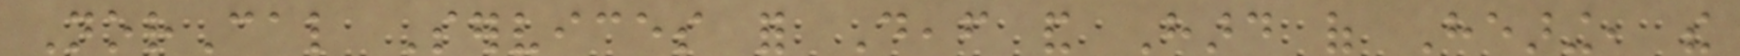NorCal Services for Deaf and Hard of Hearing, the
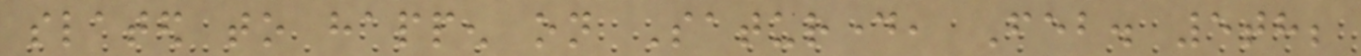slated to happen on Saturday, Feb. 5th;
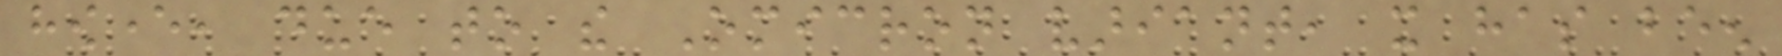however, due to the Omicron variant, it has been
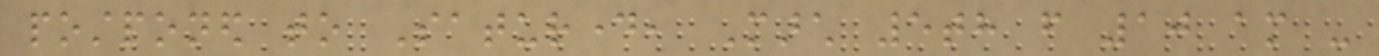postponed to Saturday, March 5th from 10 am -
